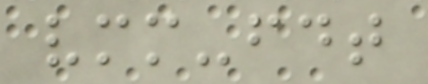vmm-fdt
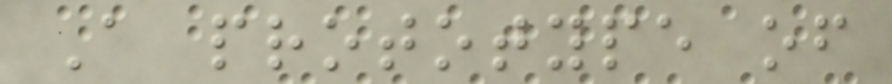A prototype of
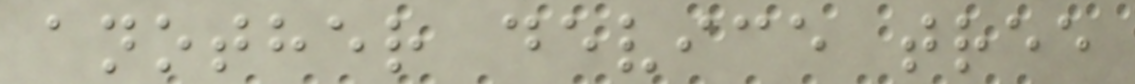another device tree
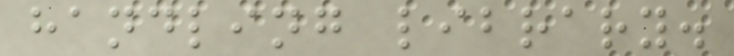handling library.
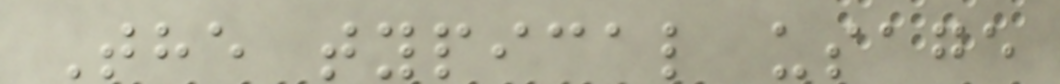The typical usage
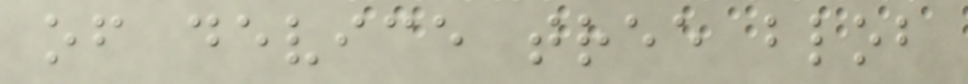of device tree blob
